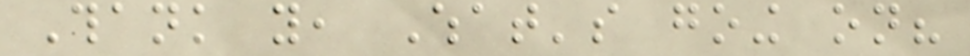Thank you, What's going on?
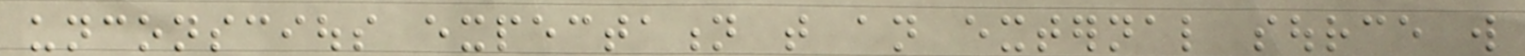unconscious expectation that an external source will
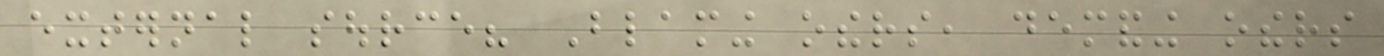external source? Blaming others, demanding others
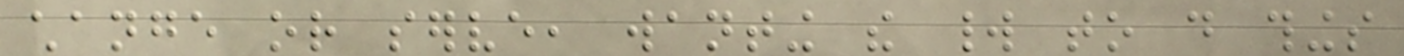change or serve, wanting the world to do things
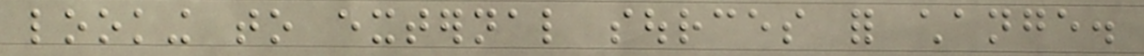looking to external sources for change.
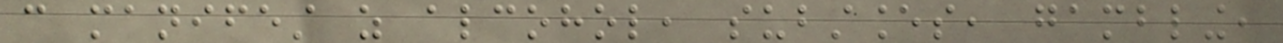can manifest as alcohol, substances, gambling,
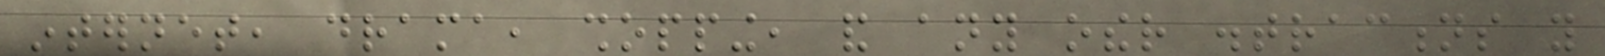internet, drama, shopping, and any other distractions you
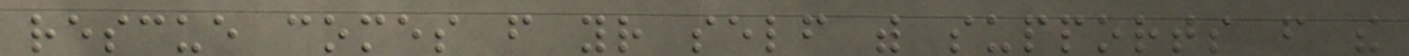rescue comes from your self with supports from the
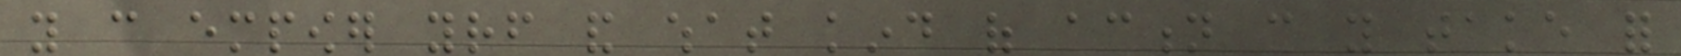you can empower yourself and what kind of action can you take for
